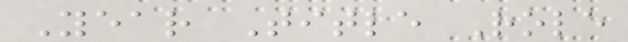Year Title Role
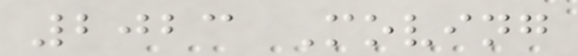2023 Moving
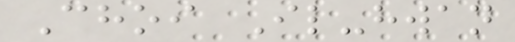Choi Il-hwan
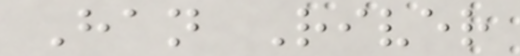Han River
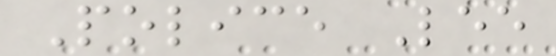Police Lee
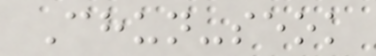Chun-seok
